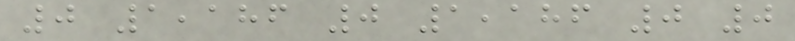0 1,186 0 1,186 0 0
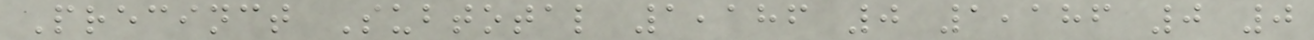Precinct Subtotal 1,186 0 1,186 0 0
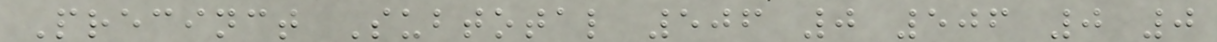Precinct Subtotal 506 0 506 0 0
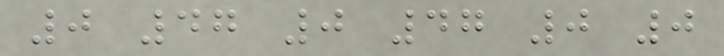0 47 0 47 0 0
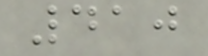410
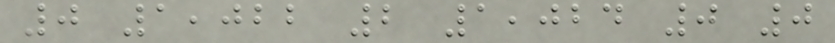0 1,022 2 1,024 0 0
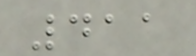411
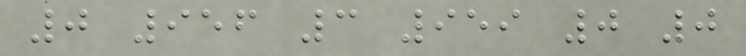0 956 3 959 0 0
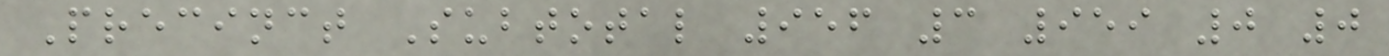Precinct Subtotal 956 3 959 0 0
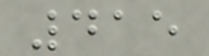415
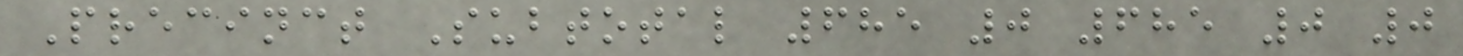Precinct Subtotal 685 0 685 0 0
